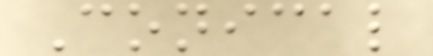Conical
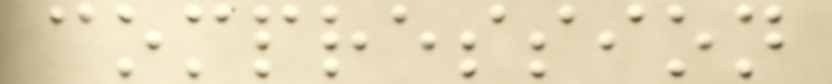compression
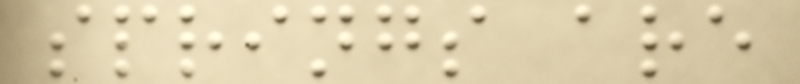springs are
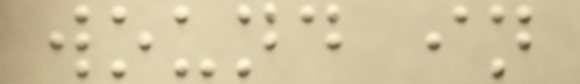wound in
